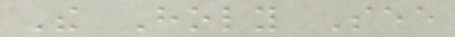The Holy See
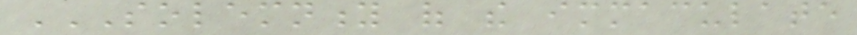SOLEMNITY OF THE IMMACULATE
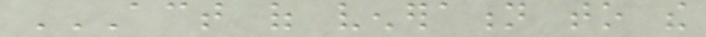ACT OF VENERATION TO THE
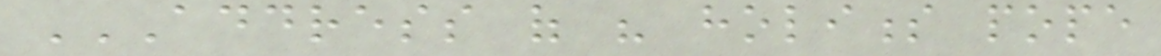ADDRESS OF HIS HOLINESS POPE
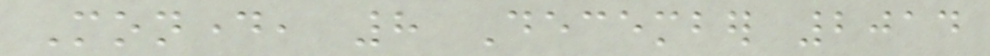Monday, 8 December 2014
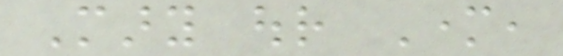Mary our Mother,
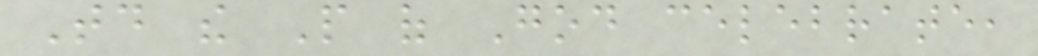Today the People of God celebrate,
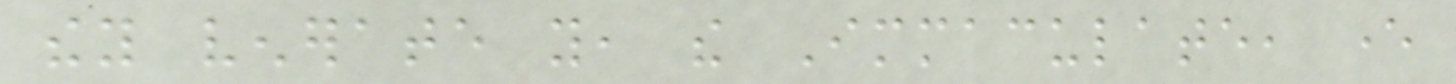they venerate you, the Immaculate, ever
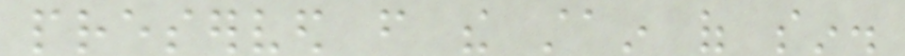preserved from the stain of sin.
